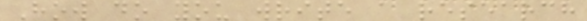How do you write a research
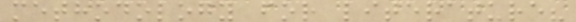methodology for literature?
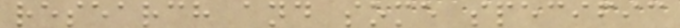research and some specific
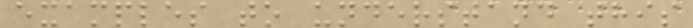examples to understand this
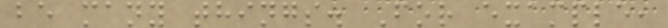be many things. For example,
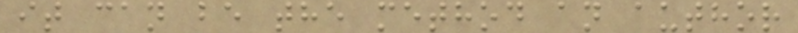it can be the method an author
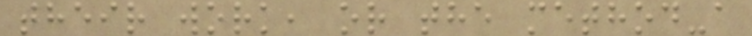their work, or the method-a
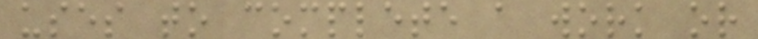uses to complete a work or
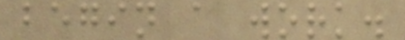begin a work.
